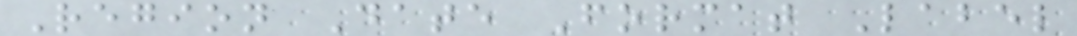Region Date Format Label
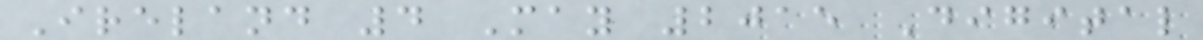Ireland 4 May 2015 Digital
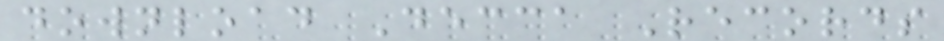download Decca Records
